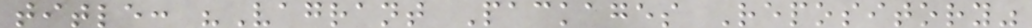title: "Vagrant Packages Repository"
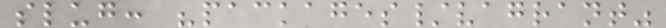slug: "packages/vagrant"
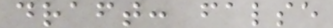draft: false
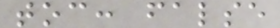toc: false
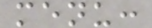menu:
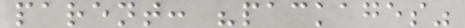parent: "packages"
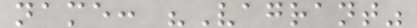name: "Vagrant"
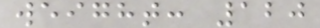weight: 120
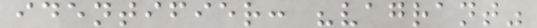identifier: "vagrant"
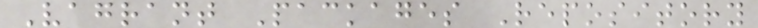Vagrant Packages Repository
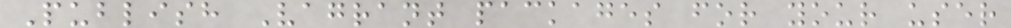Publish Vagrant packages for your user
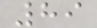89
